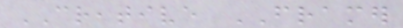CREATIVE FRAMER
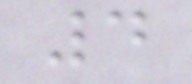4
